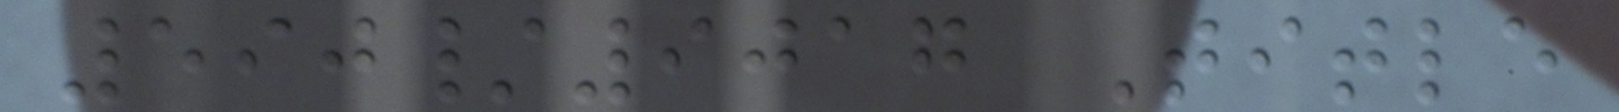590/9017 Title
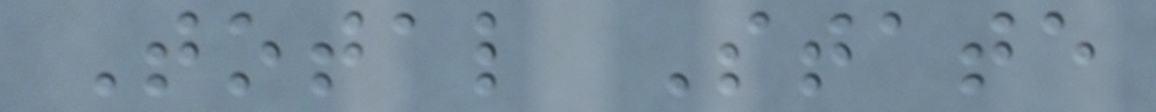Total State
